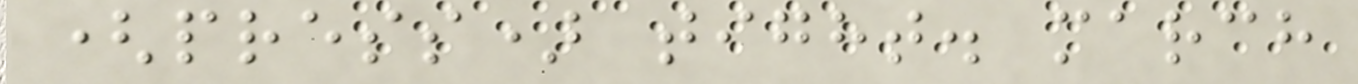(press) tight. march
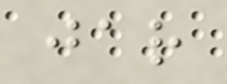jar
